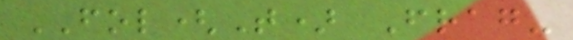FOL(T) Frag-
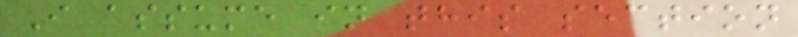I assume in this section
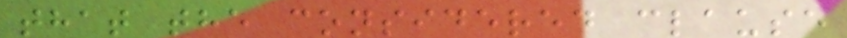that the considered clause
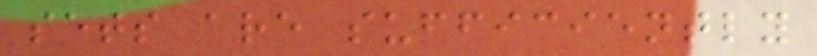sets are sufficiently
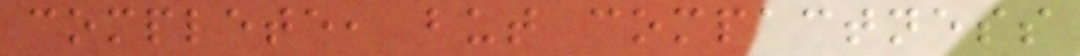complete, but compactness
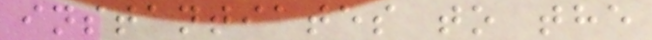instantiates to the
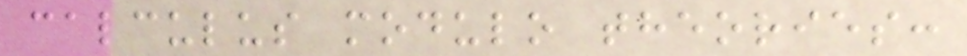calculus modulo theories:
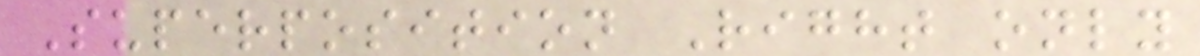Superposition Right only
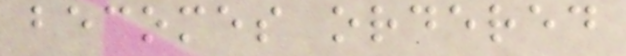becomes ordered
